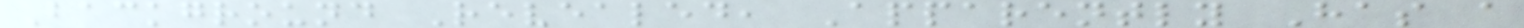Background Revealed, Apparently Has a
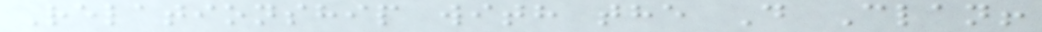Relationship with the D Clan!
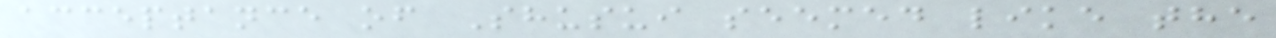acceptance of Shusui seemed like the
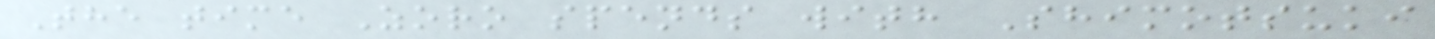The time Zoro spends with Shimotsuki
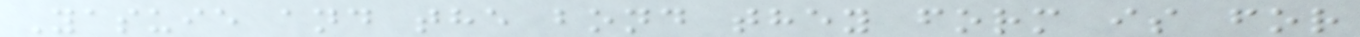Yasuie and the bond they form is for
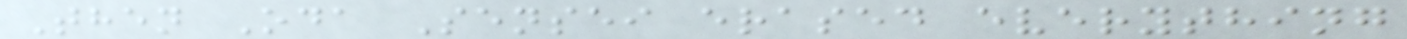Then Oda Sensei erased everything
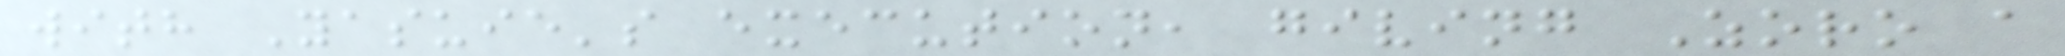with Yasuie's execution, giving Zoro a
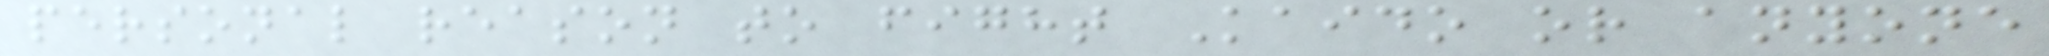personal reason to fight Kaido or anyone
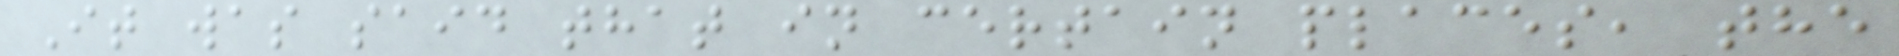It was said that in certain places, the
